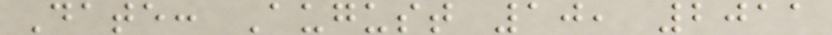Date: August 10, 2011
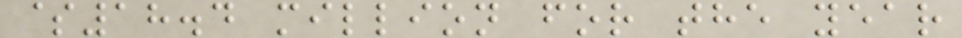$18.4 million for the year
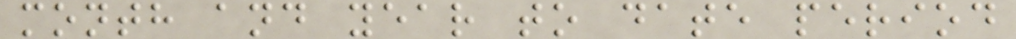month and year to date period
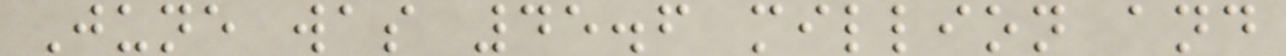June was 45.6 million and
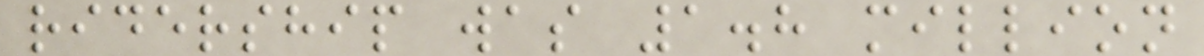ridership was 1.8 million
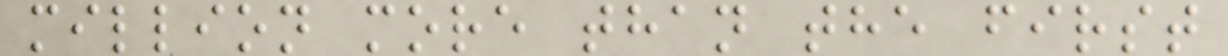million more than the first
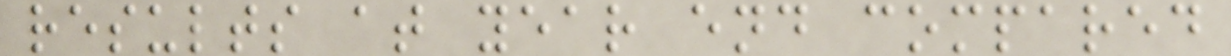results at year end compared
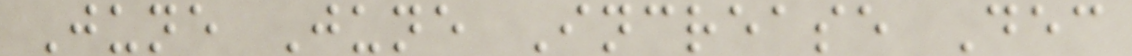June June Increase Dec
